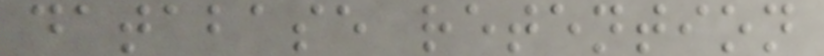database retention
